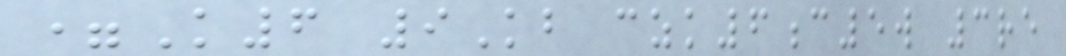=K6 9Kb czk6c5w 3re
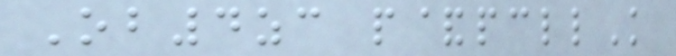Ob4zc p&pcllK
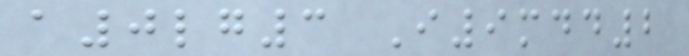a0lg3 I9mdd2
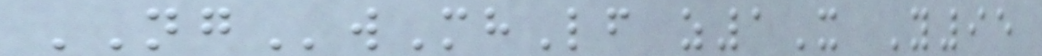NGwMhLf z1X Y95
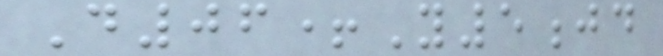D06+Y5jd
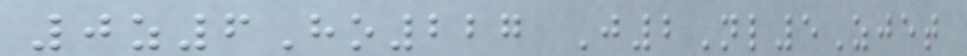0z6Ho227 J2Nl5Zjet
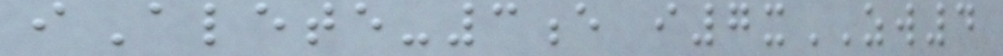iAlete-3e i7xZW4
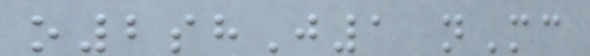o2shJ1 nMc
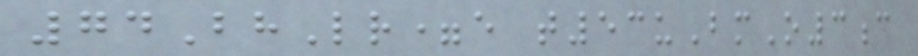74BhLr=e t53uBmO3c
